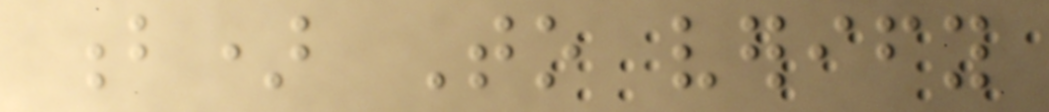b) To verify
